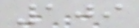109
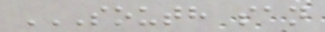SOUTH SAN
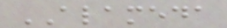ALAMEDA
